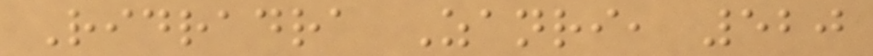Ridradra Zanri, 520
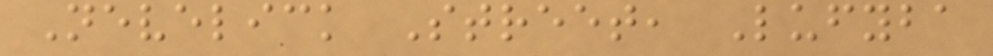Nevelick Street, Lufyba
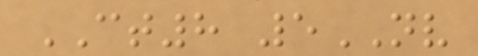CT8 5NV
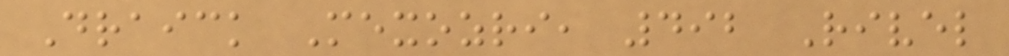Draick Mexozri, 492 Rivel
